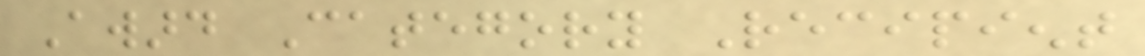Award Category Recipient
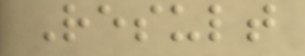Result
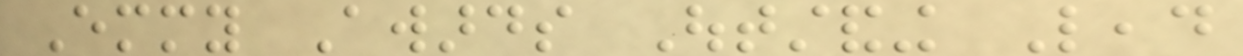Emmy Awards Outstanding Lead
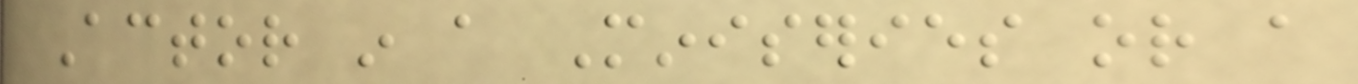Actor in a Miniseries or a
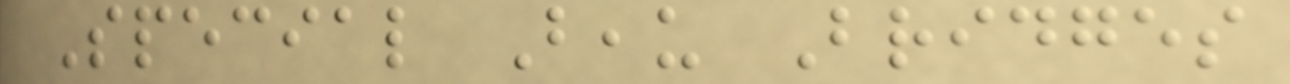Special Beau Bridges
